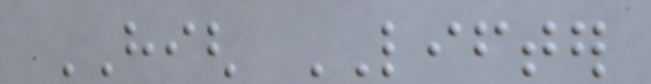HIGH LIFTER
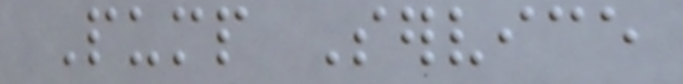Pump Service
